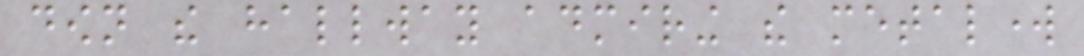down the hallway admiring the metalwork
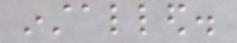installed.
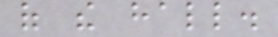of the hall.
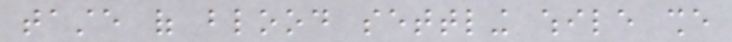taste of blood settling while she
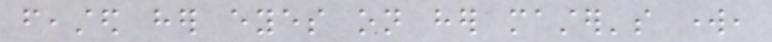feasted her eyes on her master's work,
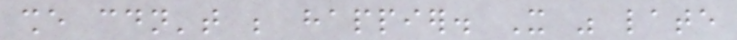she couldn't be happier. It was late
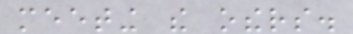meeting the others.
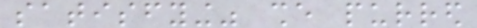satisfying" she purred
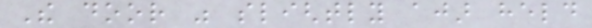The door was slightly ajar held
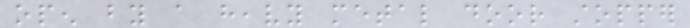open by a heavy metal door stopper
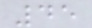45
